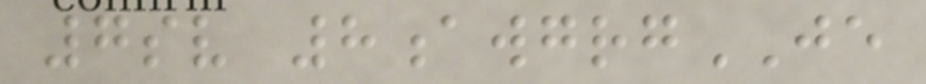7sv 8awgrgJE
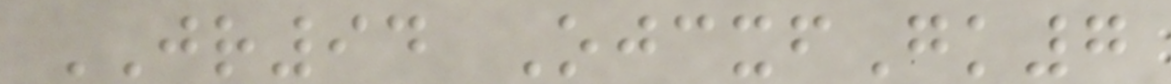JR94 OjcxfGk7
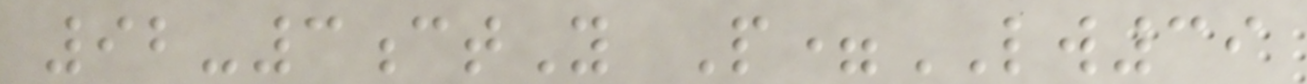92-3ctY P=LW39
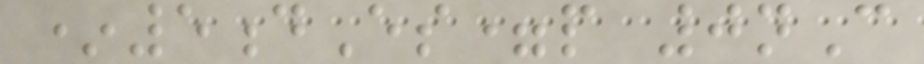*5dEs=p 0nC
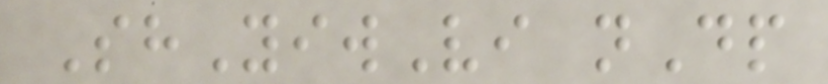ShYiwVi nDp
